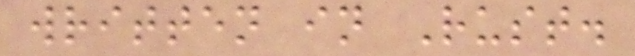written in Rust.
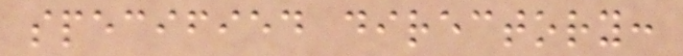specified directory:
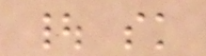| sk
